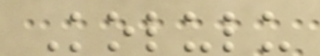Kolulu
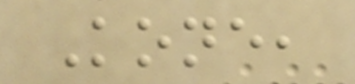Kone,
